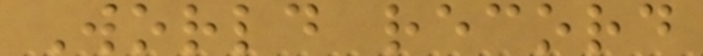World record
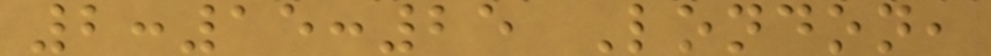2:15:25 London,
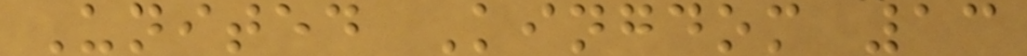United Kingdom 13
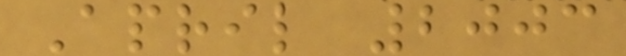April 2003
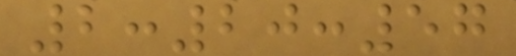2:20:57
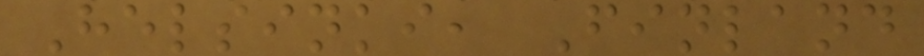Helsinki, Finland
